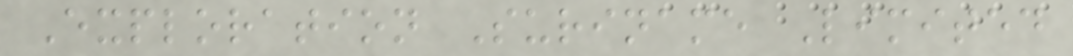Exploration Suriname Limited
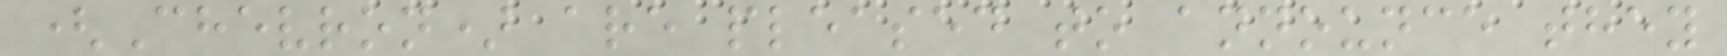(Chevron) are pleased to announce they
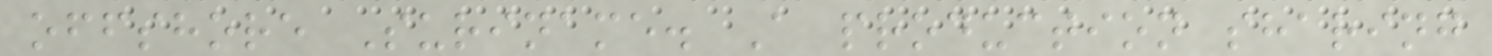offshore Suriname. A production sharing
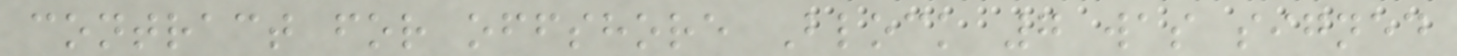contract for offshore Block 7 was signed
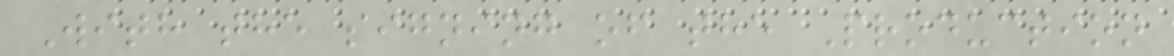With the signing of the Production
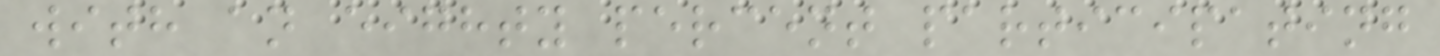with an eighty percent participating
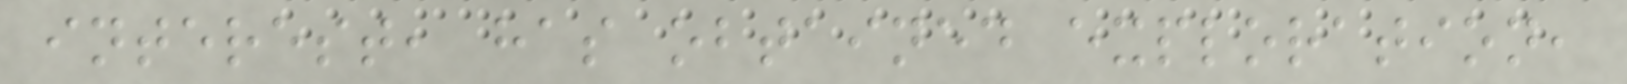interest, has obtained exploration,
